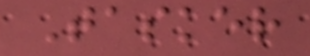Tasker
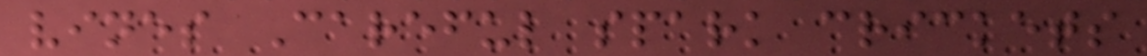vines Careful spark crickets
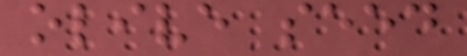olive seed
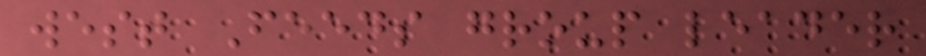west Feeds group leader
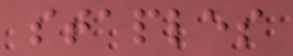staples
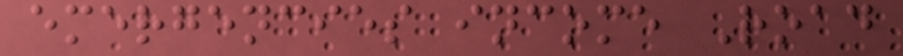emergencies income Road
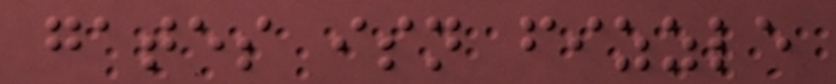gates isn fizzle
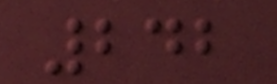242
